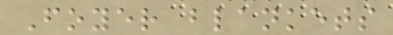Foyer blankets
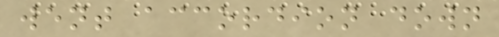went accordion down
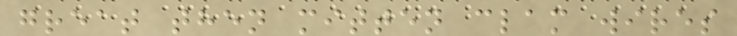great then mitten clam wires
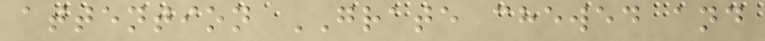attention GRATE chewed and
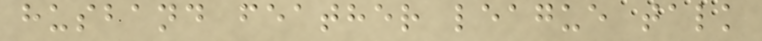husband feather league talk
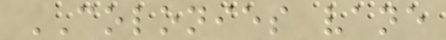COLONIES vane
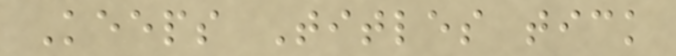Keeps Titles tick
